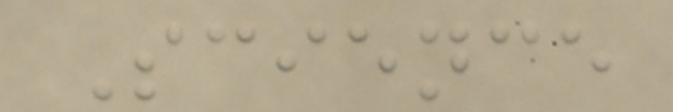Science
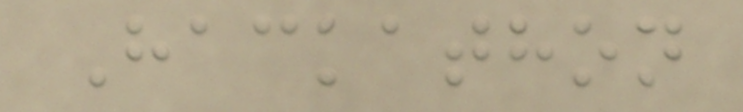Hackathon
